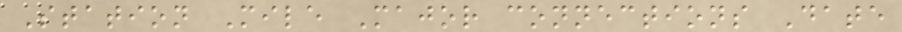Station Mile Major connections Date
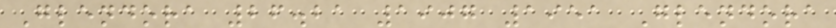Glendora 26.21 1907 1951 Glendora
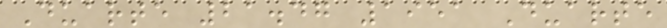Duarte 21.47 1951 Duarte
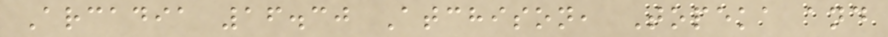Arcadia 16.30 Atchison, Topeka and
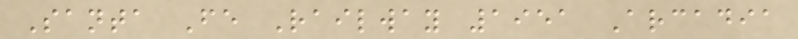Santa Fe Railway 1951 Arcadia
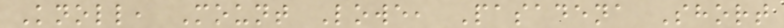Knoll, Mount Lowe, Pasadena Short
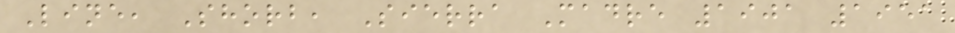Line, Shorb, Sierra Madre 1901 1951
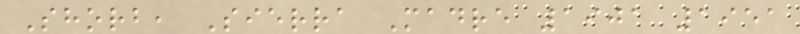Shorb, Sierra Madre 1901 1951
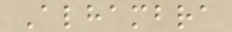Alhambra
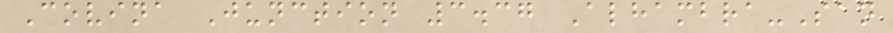Covina Junction 3.37 Alhambra-San
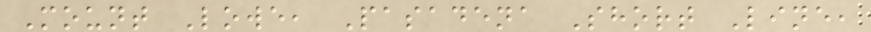Mount Lowe, Pasadena Short Line,
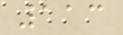113
